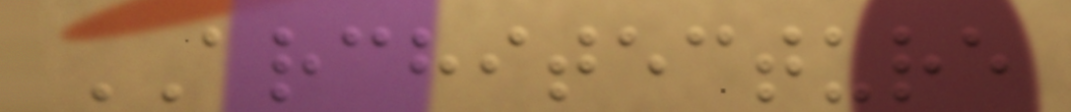ARCHITECTURE
